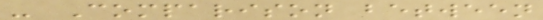- Comparison between
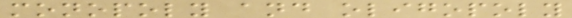monopoly and oligopoly
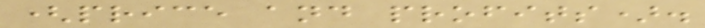(price and profits).
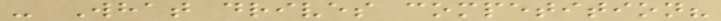- What drives competition?
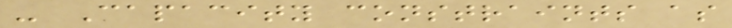- Capacity constraints as
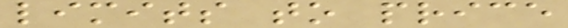limits to price
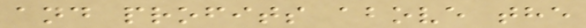and profits above the
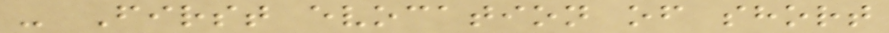- First evocation of short
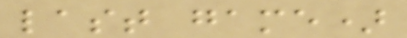last game)
